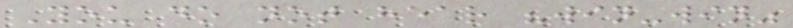You do not hear "win-win"
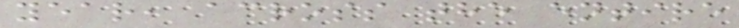year, across the entire
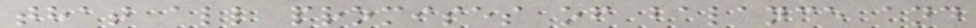that all promises of balance and
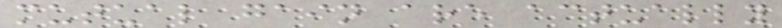mutual gain are actually
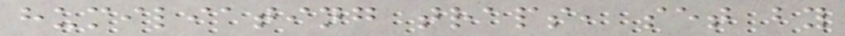humiliating traps, set by
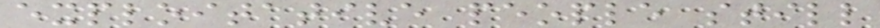exploitative people still
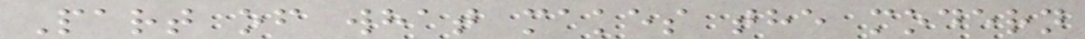Part of what makes the modern
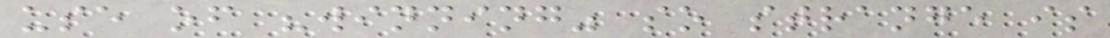use of "winning" so strange is
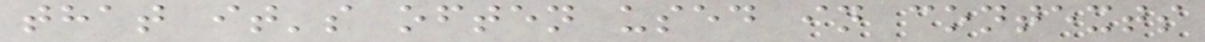that it's often used in contexts
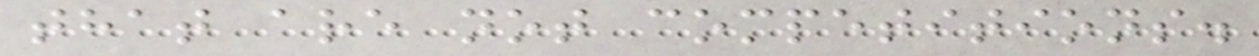that are not competitions.
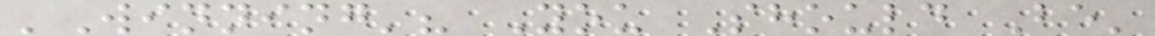'Winning'? You Should Be'
